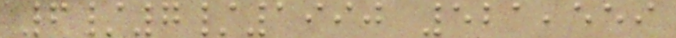6/7/1990 521,559
